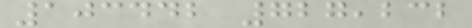103442 727,232
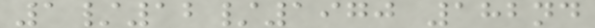1/12/1970 182nd
